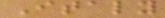Italy
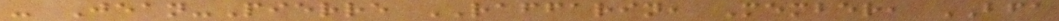- Jean-Pierre RAFFARIN, Member, BFA
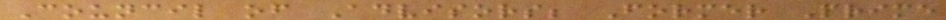Council of Advisors; Former Prime
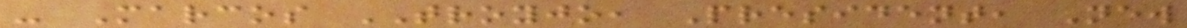- Marcos TROYJO, President, New
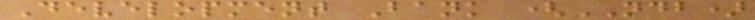Development Bank (NDB)
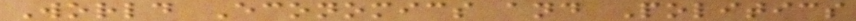World Economics and Politics
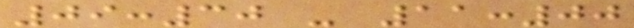09:30 - 11:00
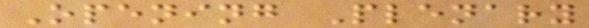Opening Plenary
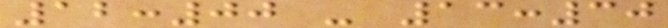12:00 - 13:30
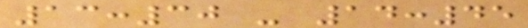13:30 - 14:45
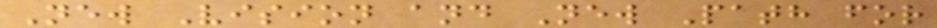New Vision and New Path for
